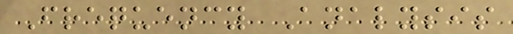Frequency Analysis
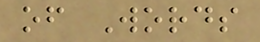of Words
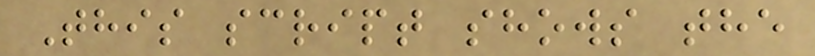This script shows the
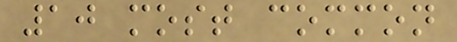10 most common
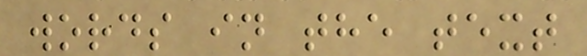words in the text
